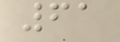61
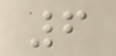6
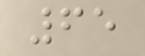65
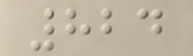824
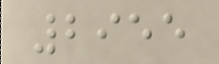2955
